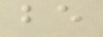be
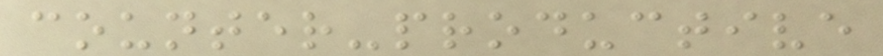counter-productive
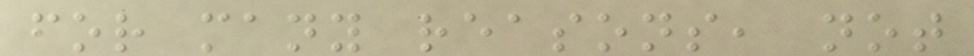for many reasons, not
